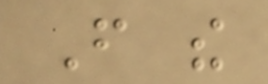From the
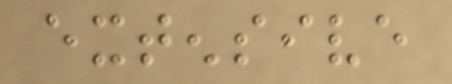extensive
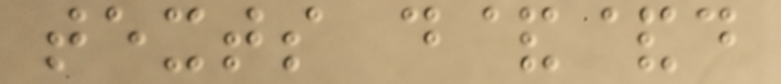texts d&&d
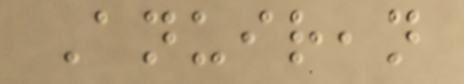Anuirean
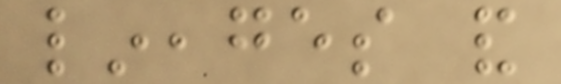lineages and
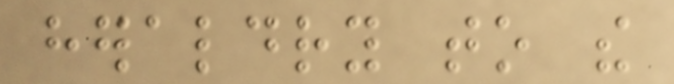heraldry to the
